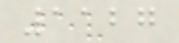1127
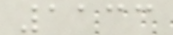1133
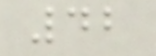42
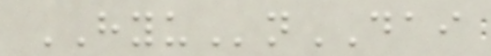HYUnDAI
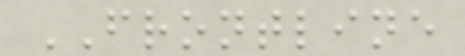FRONTLINE
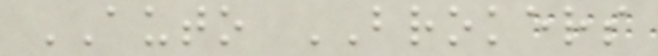AUTO BROKERS
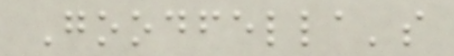Goodfella's
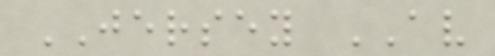JERSEY AV
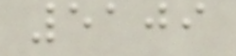5109
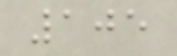105
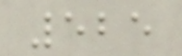525
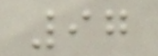97
